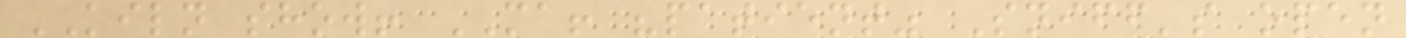KILN show! MA! "patient" Sniff's open
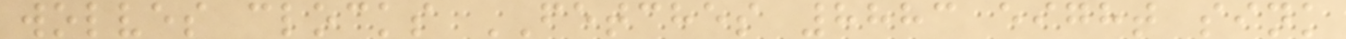wolves clocks FETCHES 8883 eight sink
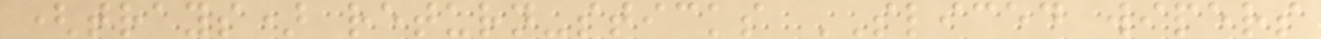(trays) return-sticks SLICED wipers
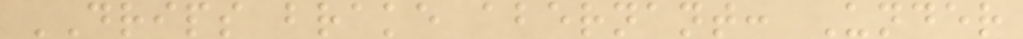DRIPS brake abernant: Under
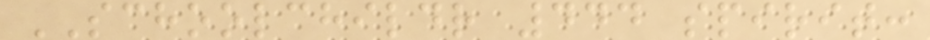SCHOOLCHILDR 444 spirit:
